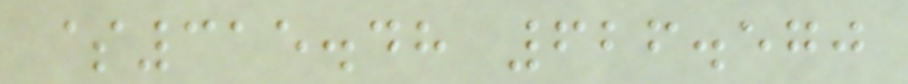$315.48 626.570
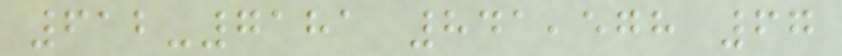612-7181 841,578 67
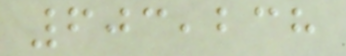603,238
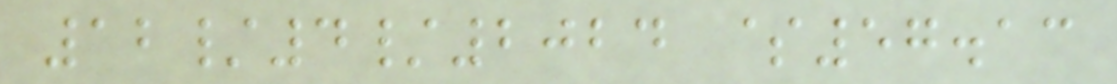12/4/2024 $57.13
